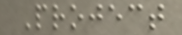Project
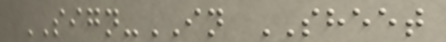SIGN-IN SHEET
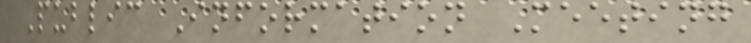Public Information Meeting
